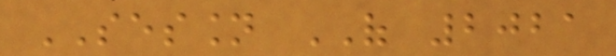SESSION OF 2021
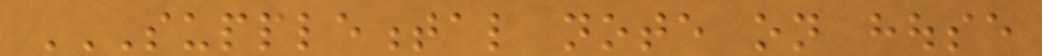SUPPLEMENTAL NOTE ON HOUSE
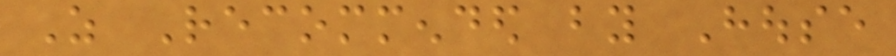As Recommended by House
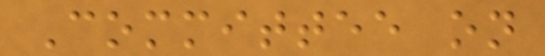Committee on
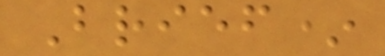Brief*
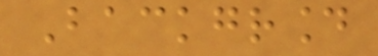Background
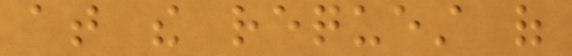at the request of
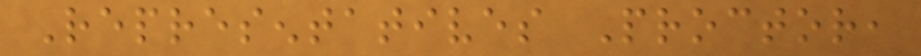Representatives Proctor,
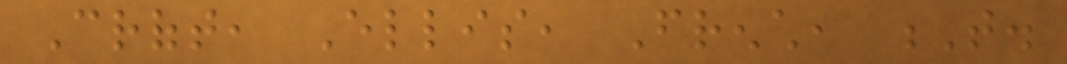Croft, Ellis, French, T.
